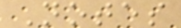Notes
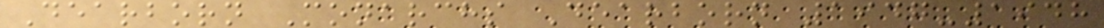Dearborn Monarchs Dearborn 1947-1948
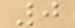0
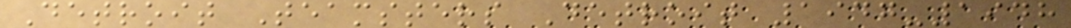Detroit Teamsters Detroit 1947-1948
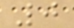0
